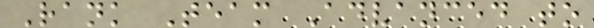Rank Team Advanced to
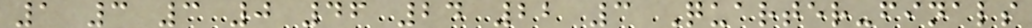1 3 3 0 46 24 22 3 Quarter-finals
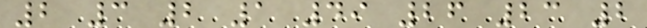2 3 2 1 49 26 23 2
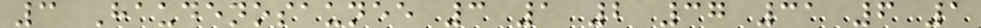3 Haudenosaunee 3 1 2 37 31 6 1
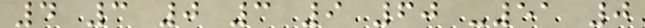4 3 0 3 9 60 -51 0
